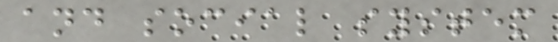and social system
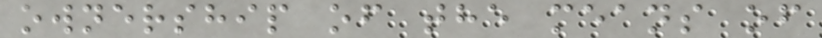ownership of the means of
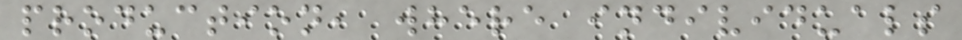production, where individuals
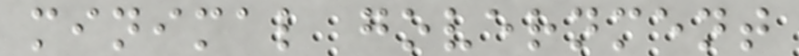minimal government
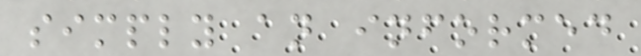simply an informed
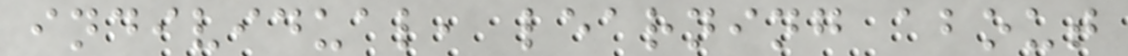individual, learning about
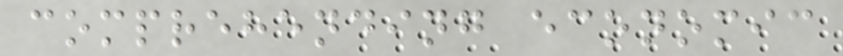comprehending economic
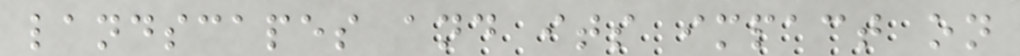landscapes and its impact on
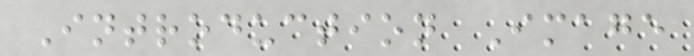Introduction Image
